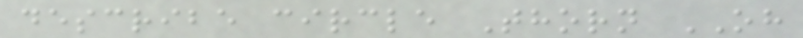describe circle Thorn OH
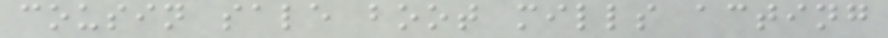cousin sale boot mills acting
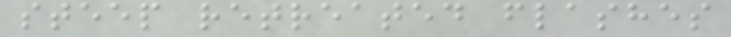steep retreated flashes
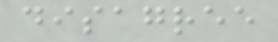disagree
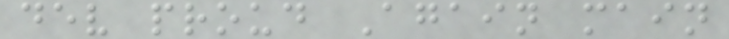dev proud Again main
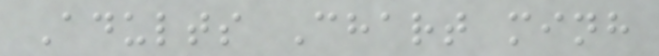Adults Chart minh
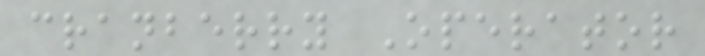cranberry Operator
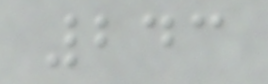243
